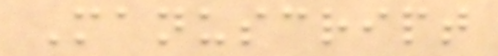Manuscript
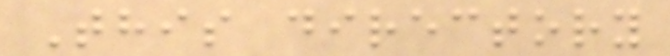This directory
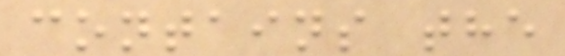contains the
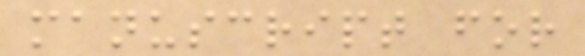manuscript for
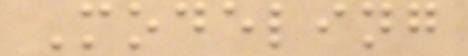Modeling
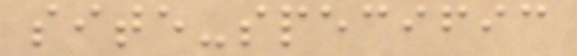site-specific
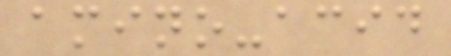amino-acid
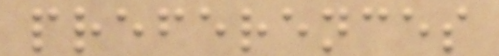preferences
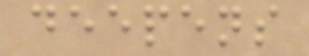deepens
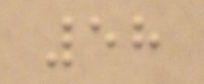58
